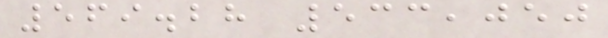569.28 533,050
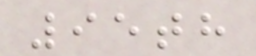95th
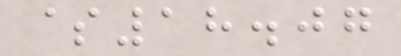$18.07
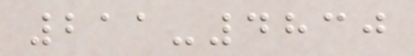211-4830
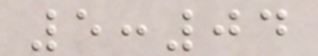5:04
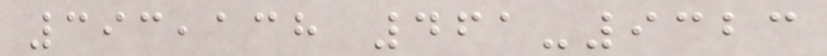393,138 461-9323
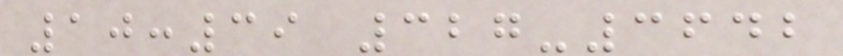10:39 327-3642
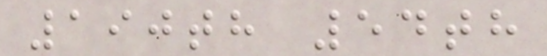190th 54th
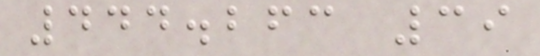444.263 39
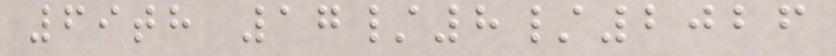69th 17/8/2026
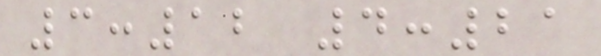3:12 4:21
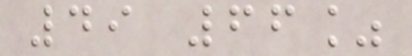49 66%
